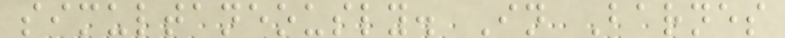simultaneously. In Barnes
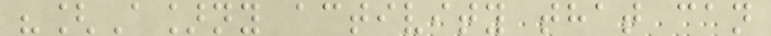"[A]ny activity that can
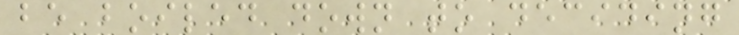be boiled down to deciding
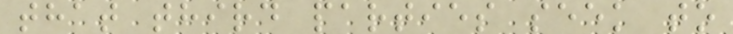that third parties seek to
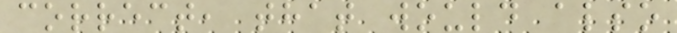correct, that would also
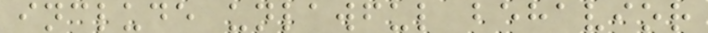include unlawful behavior
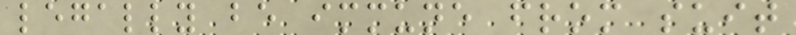legally be immune from suit
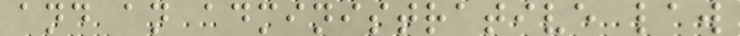and an administrative law
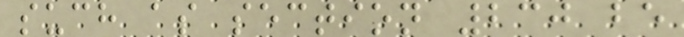such as section 230 be
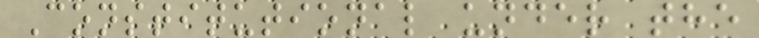Constitutional under the
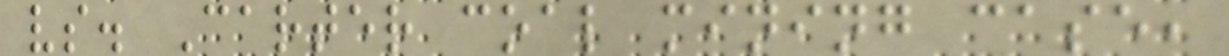vs. Carter coal mining case,
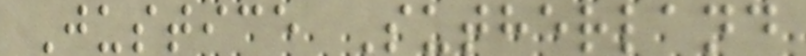Justice Sutherland
